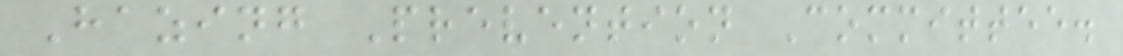Hazing Prevention Committee.
